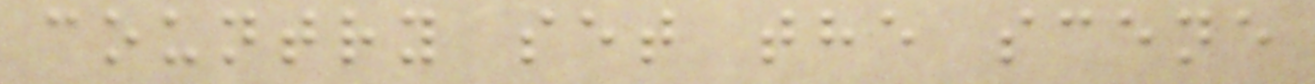country set the scene
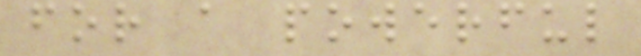for a powerful
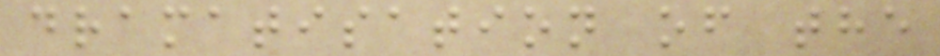dramatisation of the
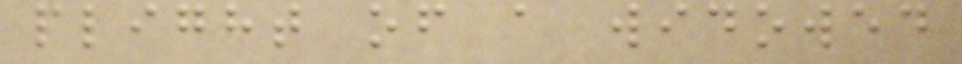plight of a widowed
